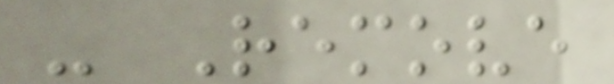- Remove
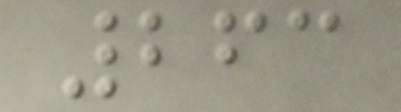263
